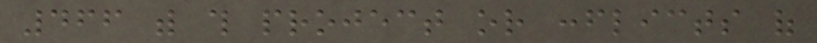466 with this project or conflicts of
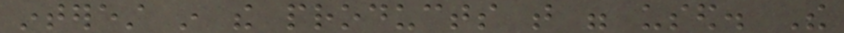interest in the products that were used. The
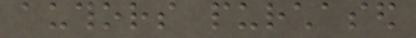authors purchased
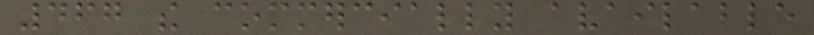467 the commercially available
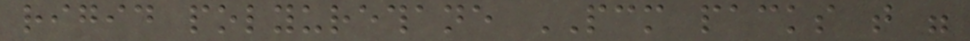rigid polyurethane PCM packs that were
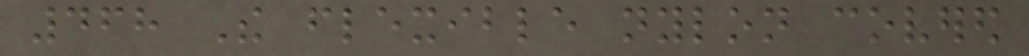468 The flexible nylon covered
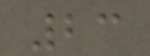23
